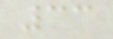33
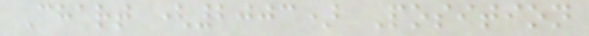Chart (2003) Position
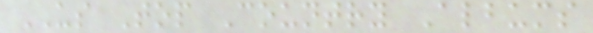US Top Country Albums
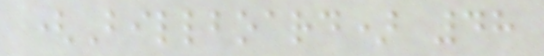(Billboard) 48
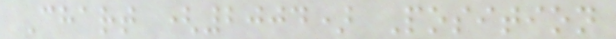Chart (2004) Position
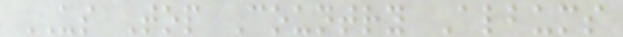US Top Country Albums
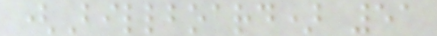(Billboard) 51
